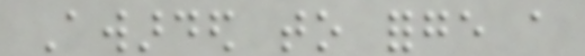Awarded to forge a
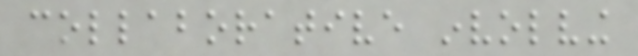collaborative involving
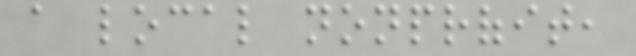a local nonprofit,
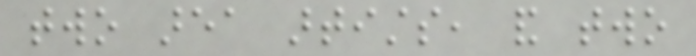two area artists, and two
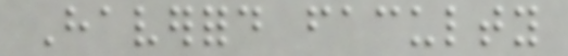Haverford faculty
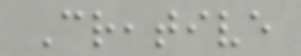Creative
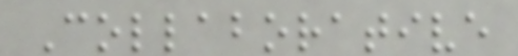Collaborative
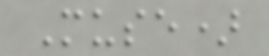Muse)
